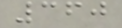360
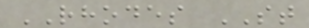RHODES ST
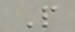P
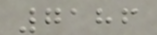7186
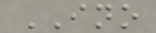INO
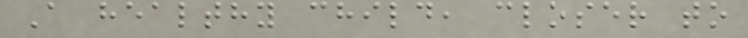A healthy child, closer to
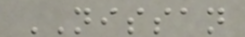NISSAN
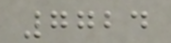7724
